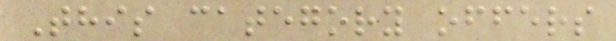This category offers
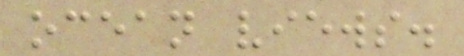ocean views.
